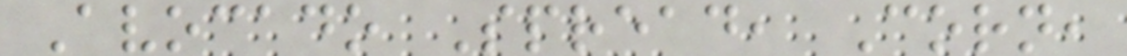Avocado Spread, Corn,
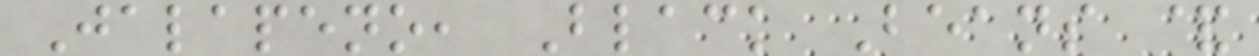Jalapeno, Black Beans &
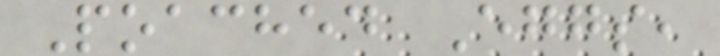Poached Eggs,
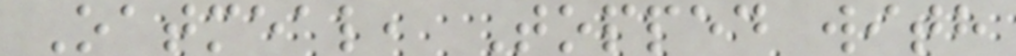Oatmeal, Topped with
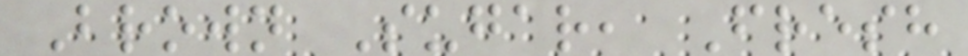Brown Sugar, Fresh
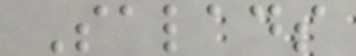Salads
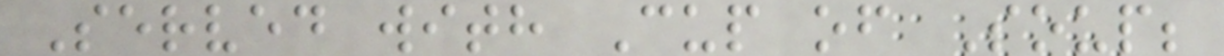Served with Cup of Soup;
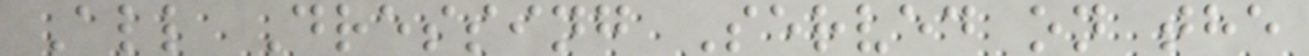All Dressing Served on the
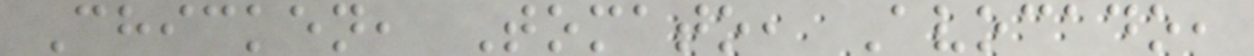Chicken, Tomato, Avocado,
